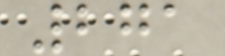271
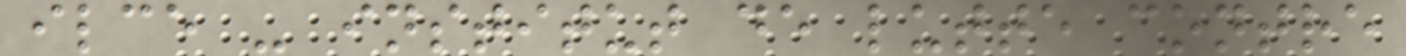ilce - institut de lutte contre
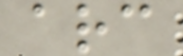arc
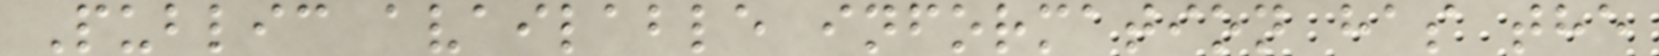Public available information has the
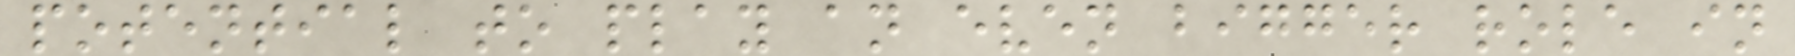potential to play an even bigger role in
